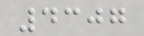4307
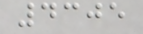4305
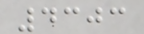4303
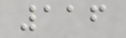116
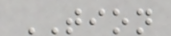TION
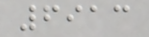6913
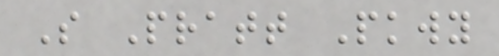S Pratt Pkwy
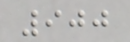900
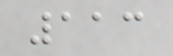113
